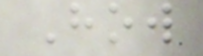How
